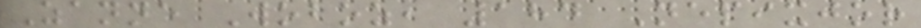Zanne Woboz, 184 Nepixjor
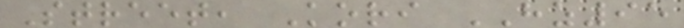Street, Kori HZ95
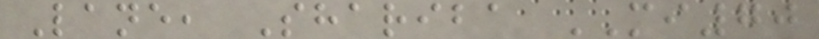Lane, Shariba MI70
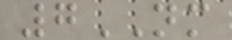7NM
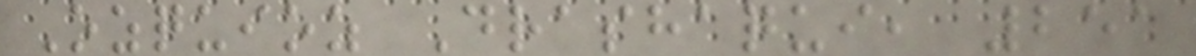Ozquioz Drashaqui, 251
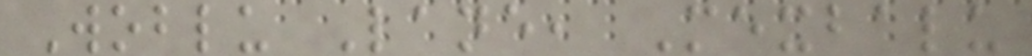Woblu Lane, Mexbalu
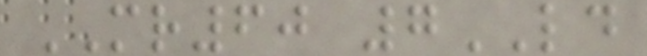MR60 7LD
